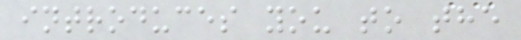introduces you to the
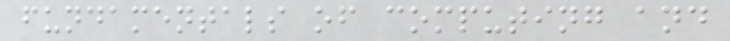fundamentals of computing and
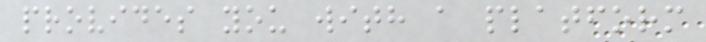provides you with a platform
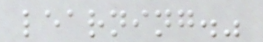learning."
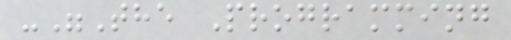-"The Programming
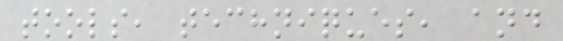tools, techniques, and
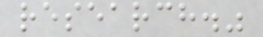research."
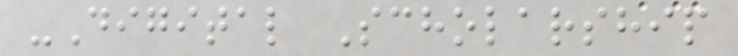-Digital Scholarship
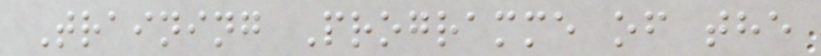Training Programme of the
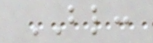BL:
